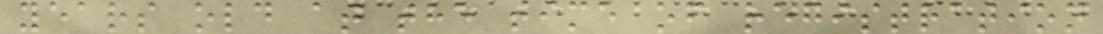years old at the time of registration
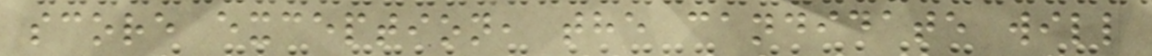score exception, the candidate will
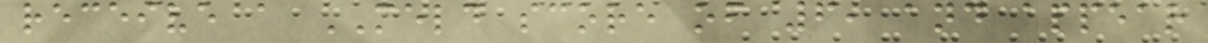receive a MELD score of 6, and appear
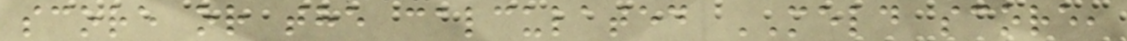score or the calculated MELD score,
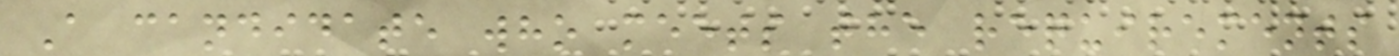A candidate who meets the requirements
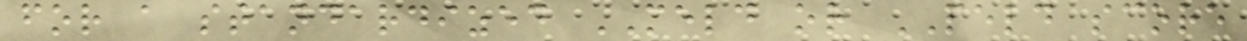for a standardized MELD or PELD score
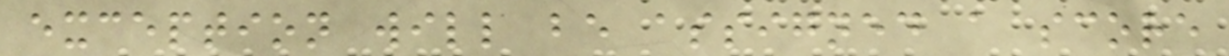exception will be assigned a score
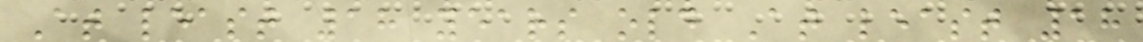At least 18 years old At least 18
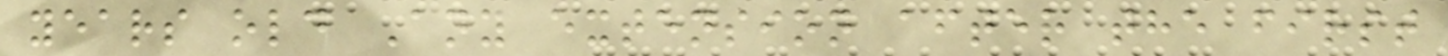years old Any extension after the first
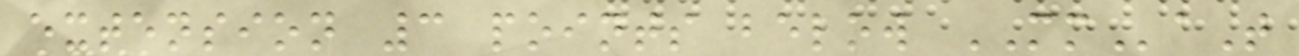extension 3 points below MMaT
